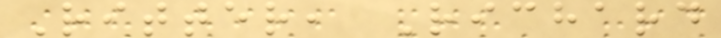Ritter, Richard
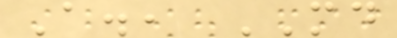A., MD
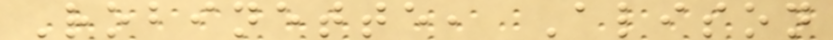Robinette, Alison
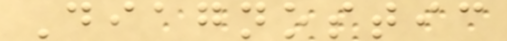Diagnostic
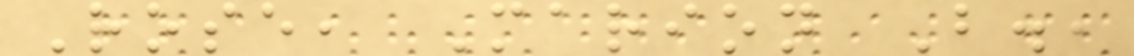Rose, Marion B.,
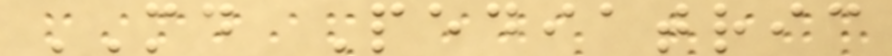MD Pediatric
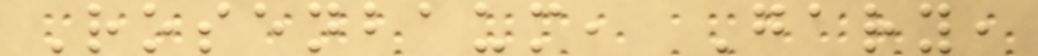Rosenbaum, Gary,
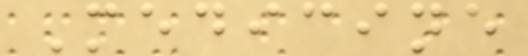Medicine
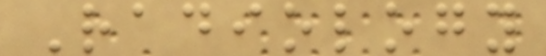Radiology
